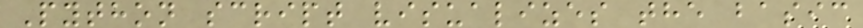Python script visualizes the basic
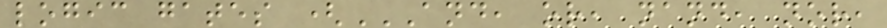logic gates (AND, OR, NAND, NOR,
